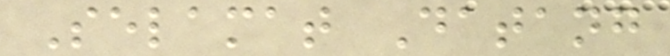Selamat Datang
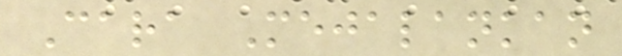Cara Mejalankan
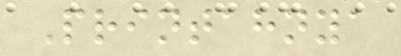Printahnya
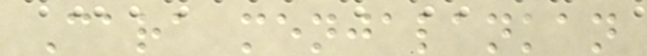Cara menjalankan
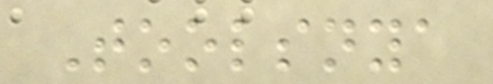Toolsnya
